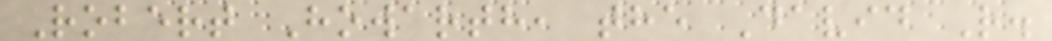Robert Howarth, the David R.
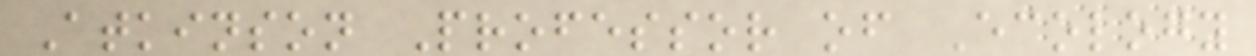Atkinson Professor of Ecology
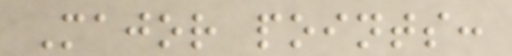Major points:
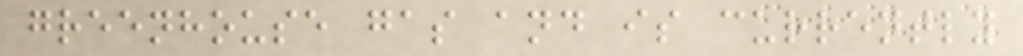greenhouse gas and is currently
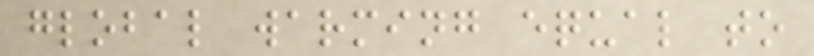global warming equal to
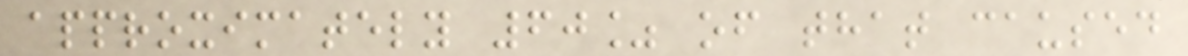approximately 60% of that caused
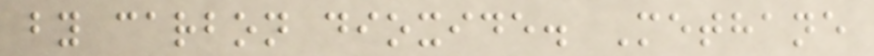by carbon dioxide. Methane
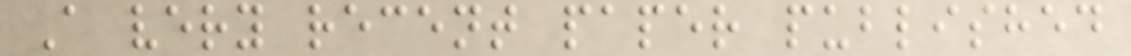A very recent paper published
